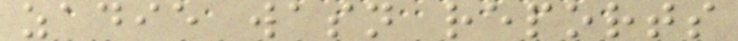zadie wasn reports
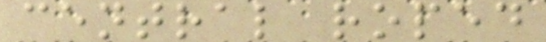central roped
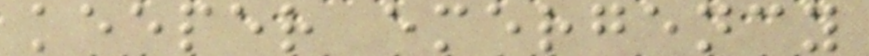keeper emergency
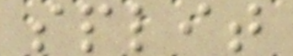split
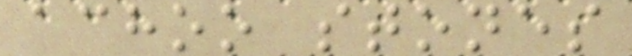achoo stones
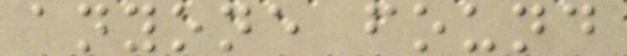anyone found
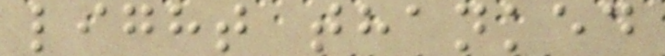light thanked
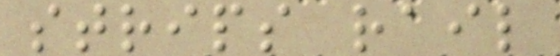strips rail
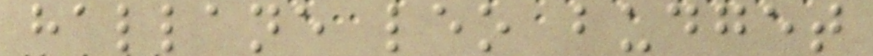hallane leo budget
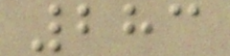283
